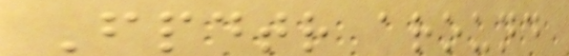Fpdtr around
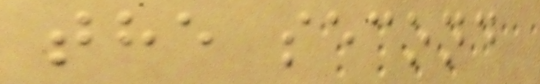the second
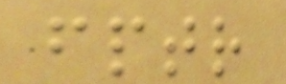fptr
